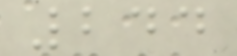244
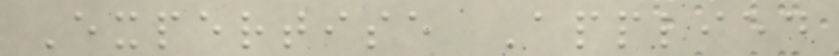Expertise Applied
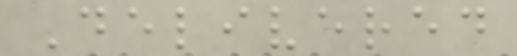Delivered
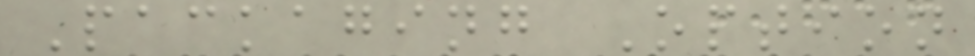Packaging Option
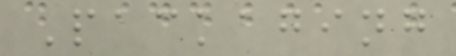Packaging
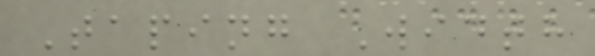Taping Width
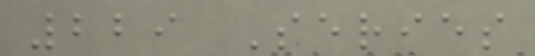229 Series
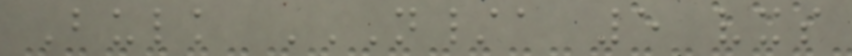Bulk N/A 5 VXS
